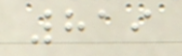819
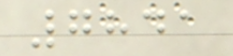7841
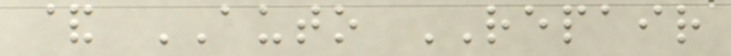& AUTO REPAIR
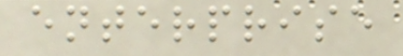enterprise
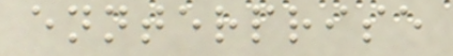ennterprise
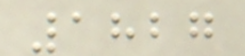1827
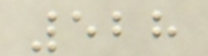528
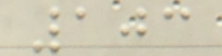103
